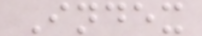Index
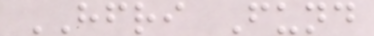HFRI Fund
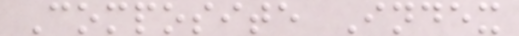Composite Index
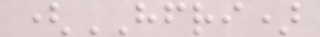(HFRI)
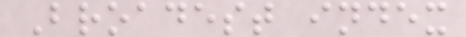Broadest index
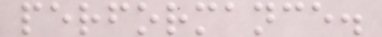performance.
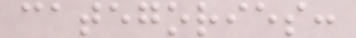categories:
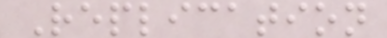Replication
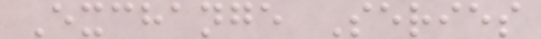Exchange Series
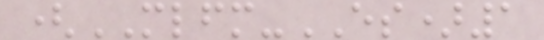(MLFM-ES)1
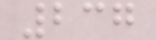237
